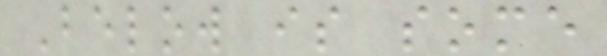Below is some
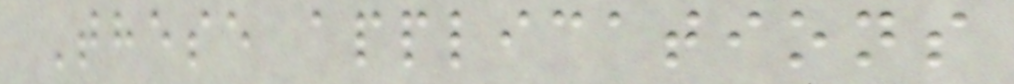These applications
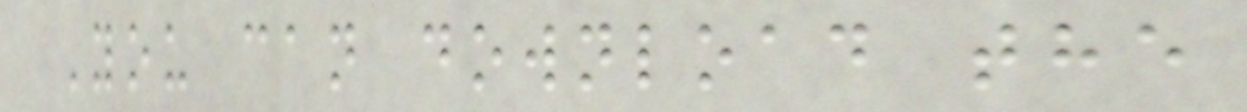You can download the
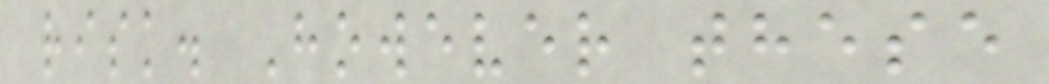risk. However these
